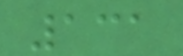131
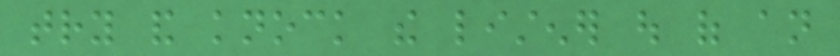try and knock the listener out of an
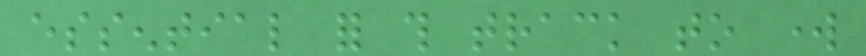essential for this track to work
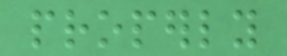properly
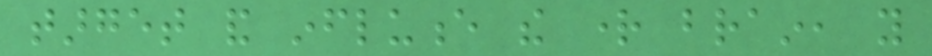target and influence the right brain, you
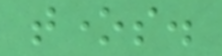tones.
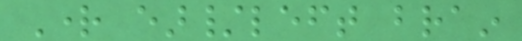Right ear/left brain
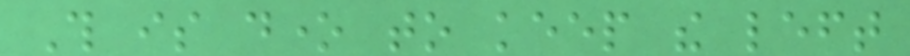This is done to keep the left
